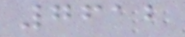7612
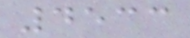4533
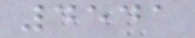4541
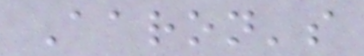Aaron's
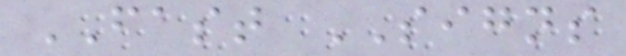FAST SIGNS
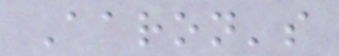Aaron's
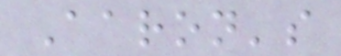Aaron's
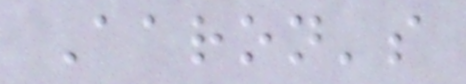Aaron's
